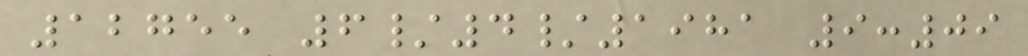12755 6/4/1981 9:09
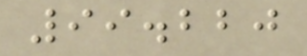99.220
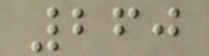260
